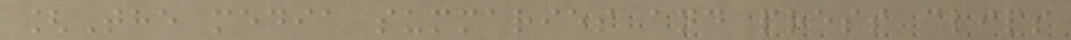[The media summaries and press clips
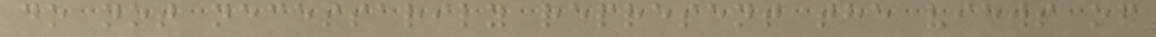do not necessarily represent the views of
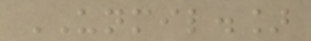UNMIL.]
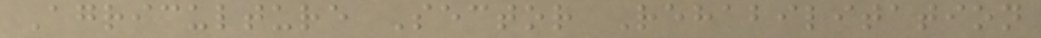Agriculture Sector Rehabilitation
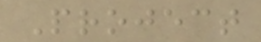Project
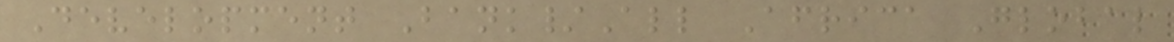Development Bank/All Africa Global
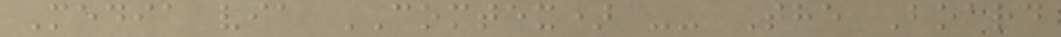Media via COMTEX) -- The Board
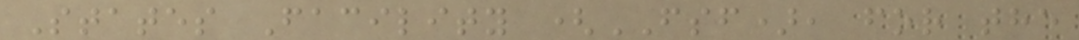States Facility (FSF), for the
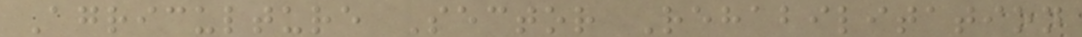Agriculture Sector Rehabilitation
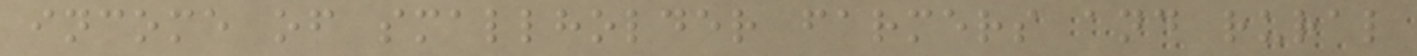income of smallholder farmers and rural
